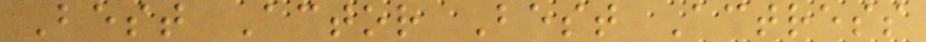Best Actor Best Actress
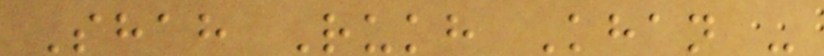Shah Rukh Khan -
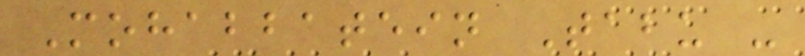Mohabbatein Tabu -
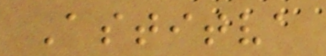Astitva
